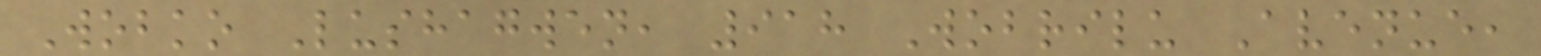Wobko Lushagwen, 918 Wobrilu Avenue,
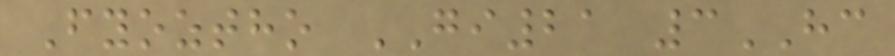Fyoztho GI21 3HC
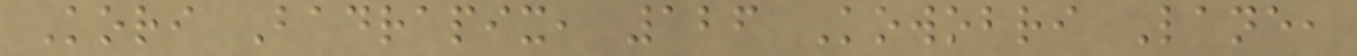Kori Badrapix, 126 Kowobri Lane,
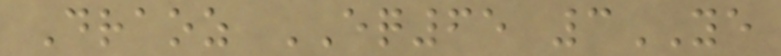Draoz EQ65 3YE
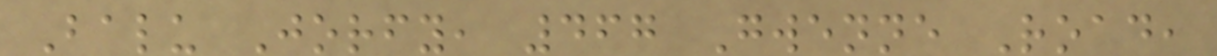Balu Jorfy, 467 Gwenne Road,
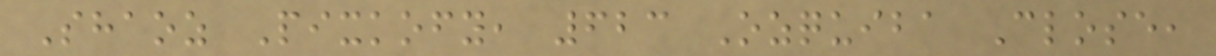Shaoz Pixkofy, 623 Ozquiba Close,
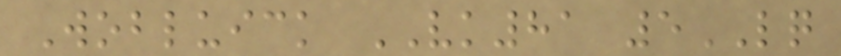Wobluick VK81 5LQ
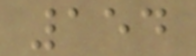154
